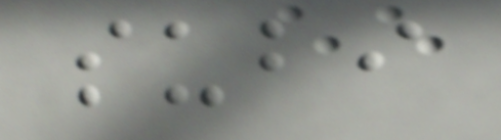subi
